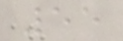55
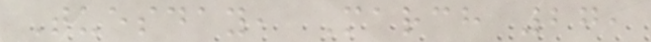Tuesday, March 27,
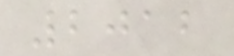2012
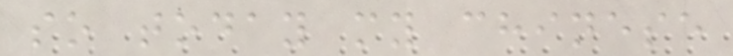so today my chinese
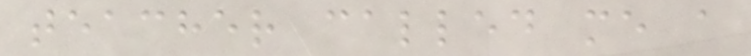teacher called me a
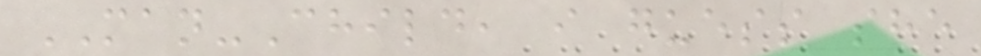MAN-Child, i guess she
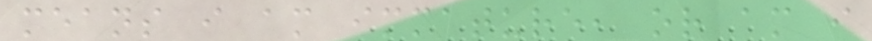means i am immature, or am i
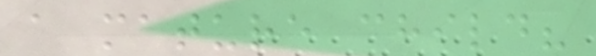a mature child?
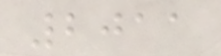2011
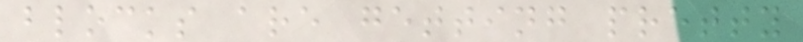blocks are getting pretty
